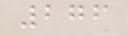276
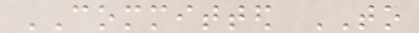COMMITTED TO
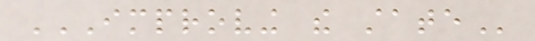IMPROVING THE STATE
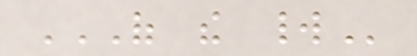OF THE WORLD
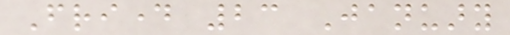Friday 23 January
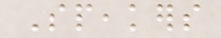Speakers
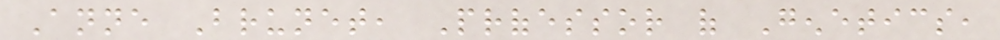Anne Brunet, Professor of Genetics,
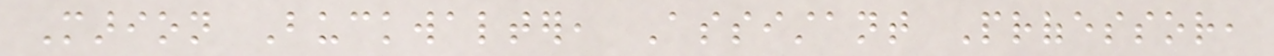Marion Buckwalter, Assistant Professor,
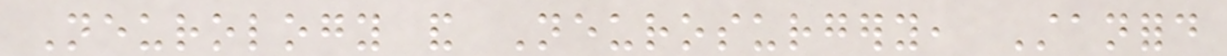Neurology and Neurosurgery, Stanford
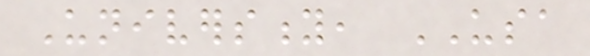University, USA
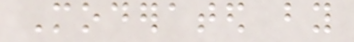Moderated by
